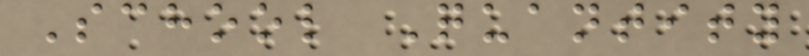School Quantity
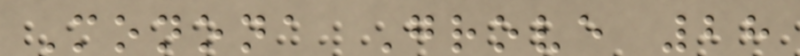Monona Grove 28
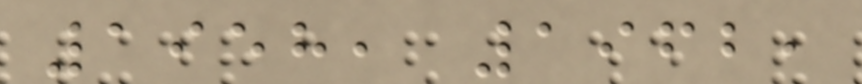1958, 1962,
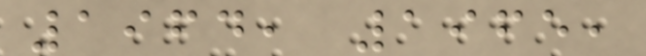1964, 1965,
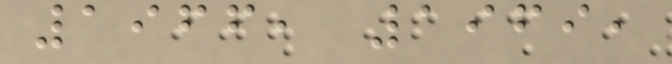1966, 1969,
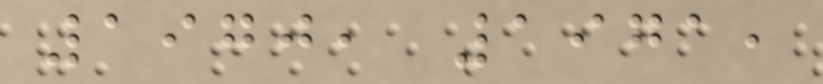1970, 1971,
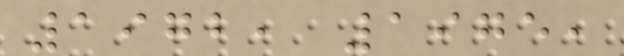1972, 1975,
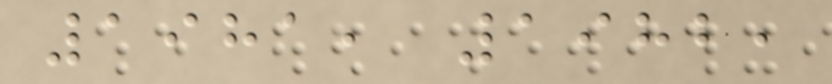1981, 1982,
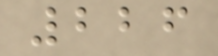226
